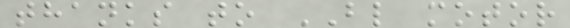thanks to BL motor
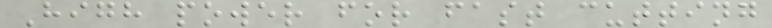High power for fast cutting
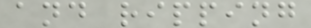and ripping
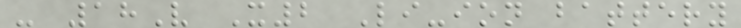- 18V X2 Li-ion battery
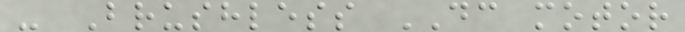- Brushless DC motor
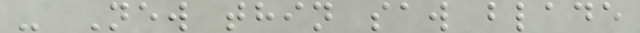- New thin saw blade
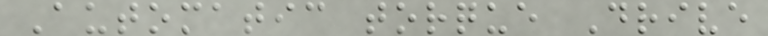Automatic torque Drive
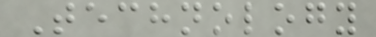Technology
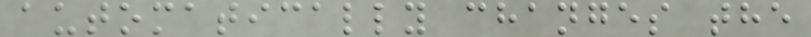automatically changes the
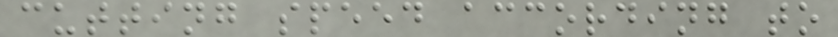cutting speed according to
